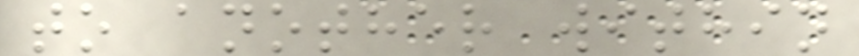to another within
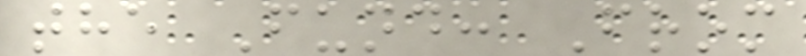the Fund: From
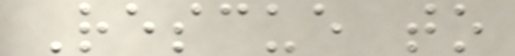Rescue to
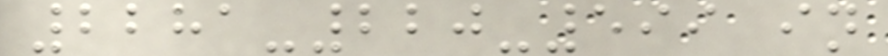2281-220-599 in
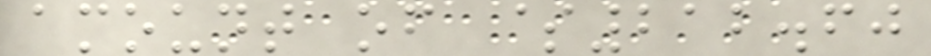amount of $212.60
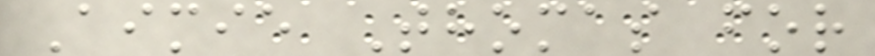Aimie Thomas for
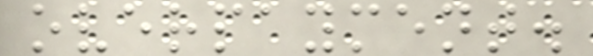overpayment.
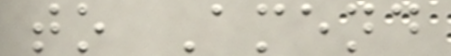to Amend
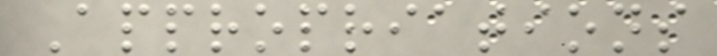Appropriations
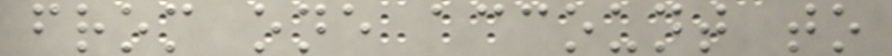from one account to
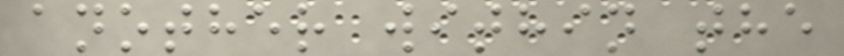another within the
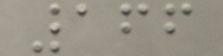166
